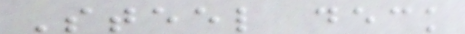Steel deck
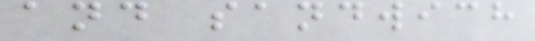and sandwich
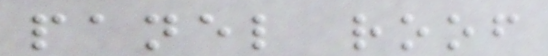panel roof
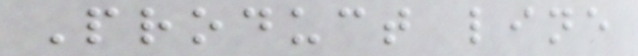Product line
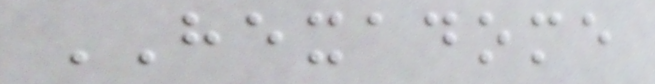HEXADOME
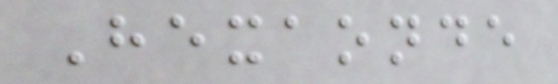Hexaonde
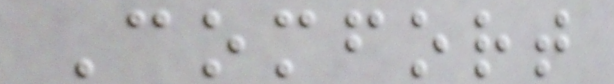Comfort
